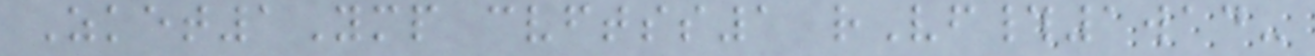Zket1Ymp cvftss1 rVf#1wad-
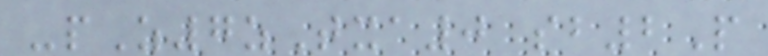-pZ7zTxa0 sb2P
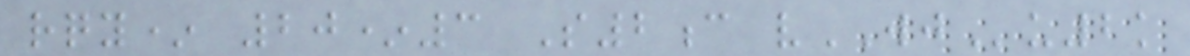rqy* 20*3 S2c vWJu2k
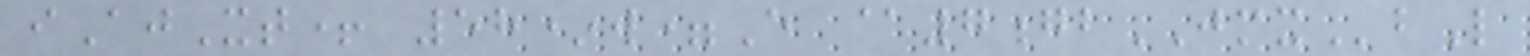iAjXt+ 58*w=E @7gbJMXbL
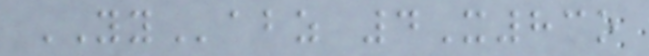YYabz 4X83o
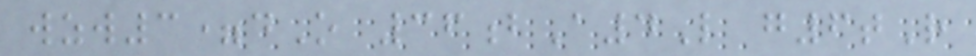wzw3=dO 36bA4L g6tR
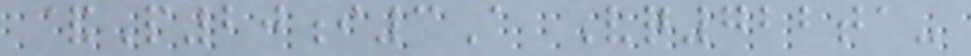&P20i3A Vq722ta-
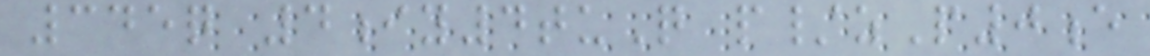345q 4iy4tuQ p/zP0e
